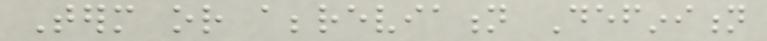Term or abbreviation Definition
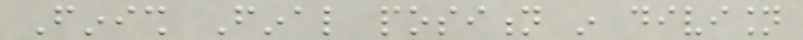Finish Final position in division
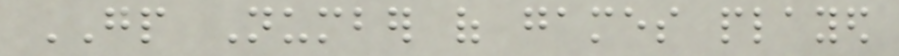GP Number of games played
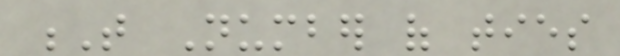T Number of ties
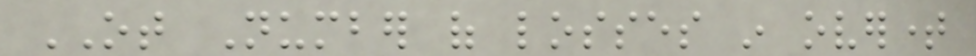OT Number of losses in overtime
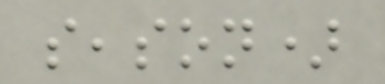season)
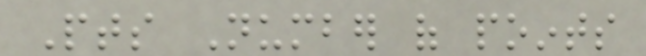Pts Number of points
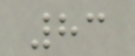83
